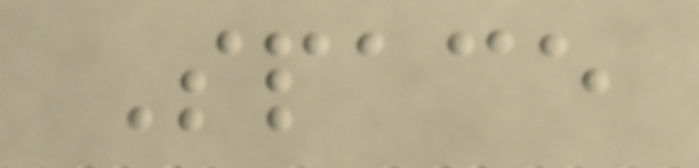Space
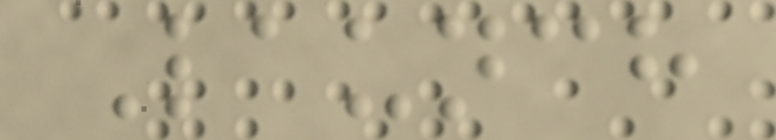Launch
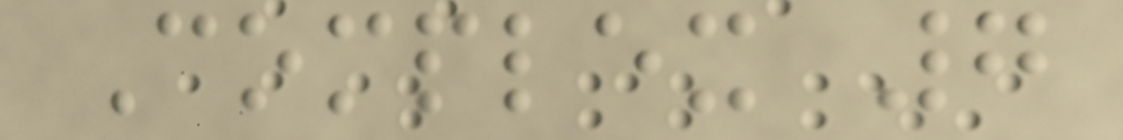Complex 7
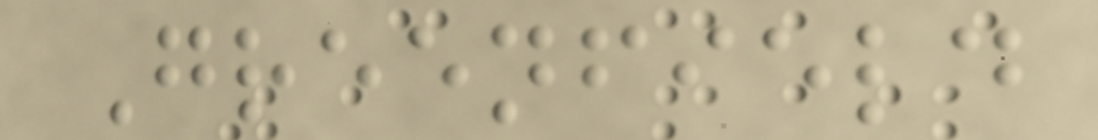Greenfield
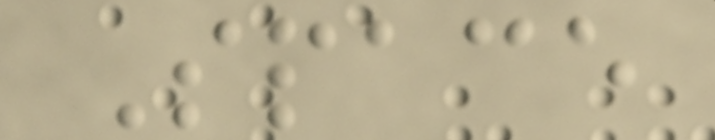Space
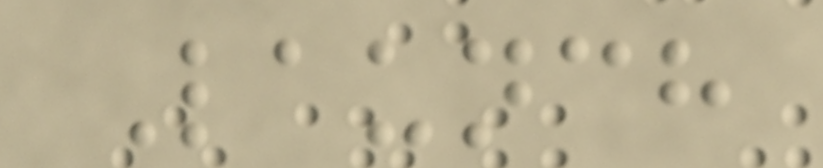Launch
